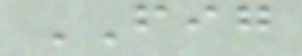FIG
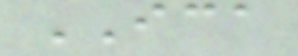ICA
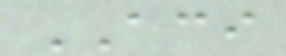ACI
